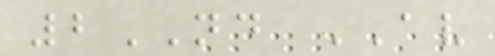2ND AV
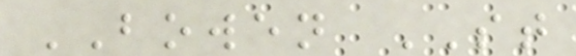BOWEN ST
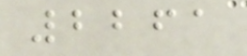2261
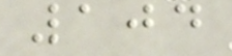104
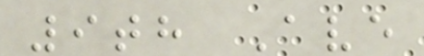9th Ave
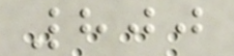800
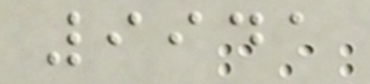9941
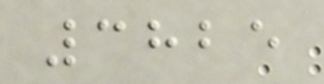3825
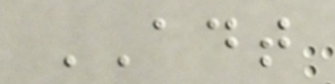ADT
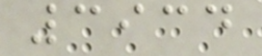3934
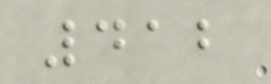412
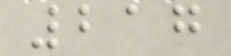217
